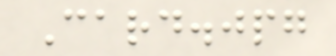Card.jpg
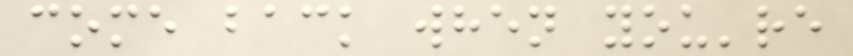come back when you're
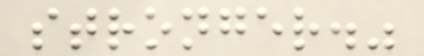stronger."
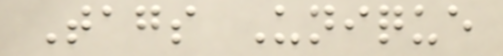Tags Unique
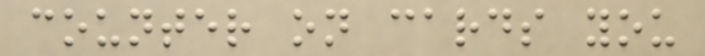counter on cards you
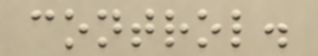control.
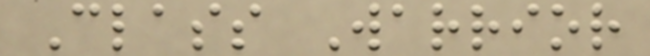Class Warrior
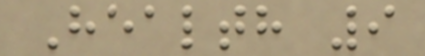Health 9
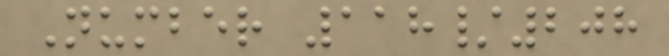Number 118/208
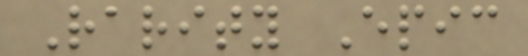Rarity Epic
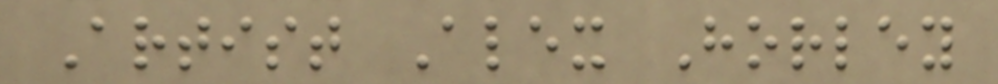Artist Alex Horley
